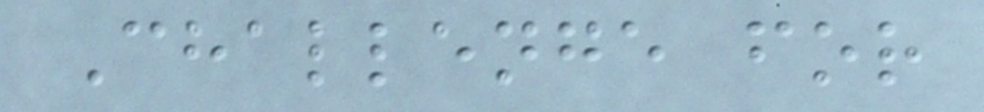Challenge for
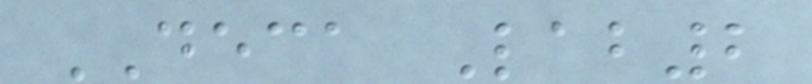DECA Lab2
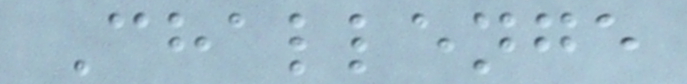Challenge
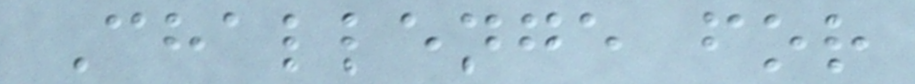Challenge for
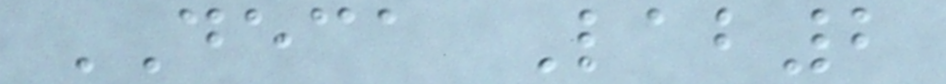DECA Lab2
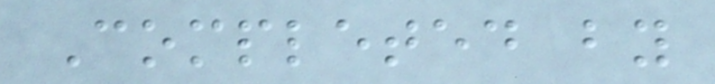Completed by
